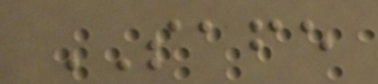SAFE
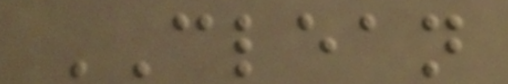CLEAN
